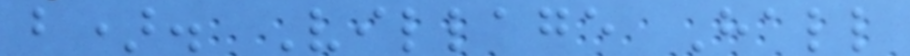b). Village Hall
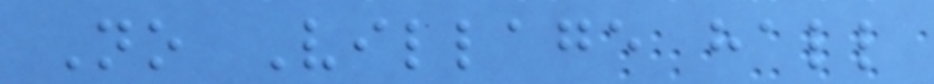No Village hall
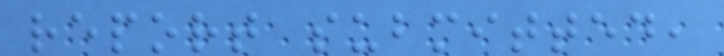report submitted,
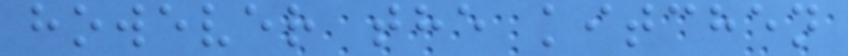however the kitchen
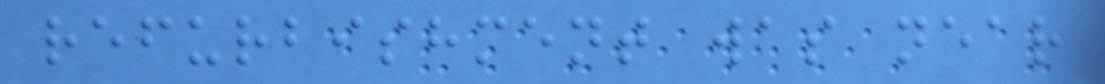refurbishment was near
